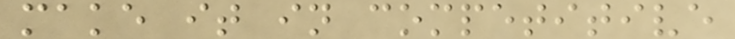make it in competitive
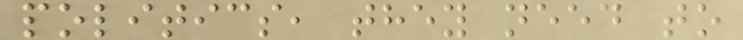politics, they need to
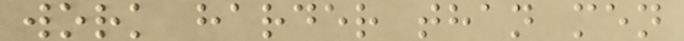work harder than men
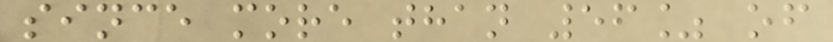since more than 56% of
